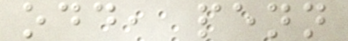odd, penn
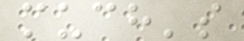much's
